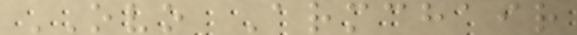OVO Armchair
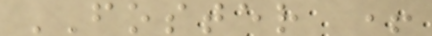FOSTER +
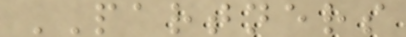PARTNERS
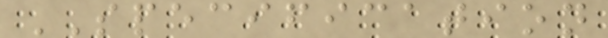SPECIFICATION
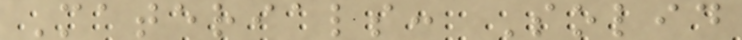Materials: Solid
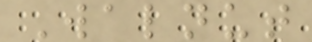Walnut
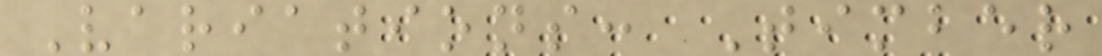Variations: Timber
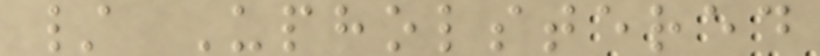/ Upholstered
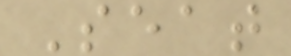Seat
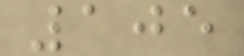105
